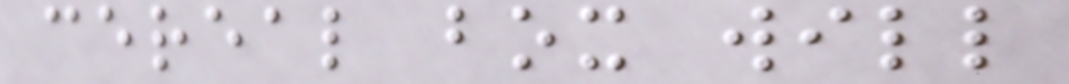cereal box will
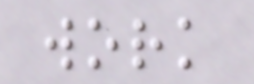work
